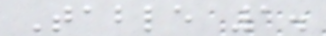Table 1.
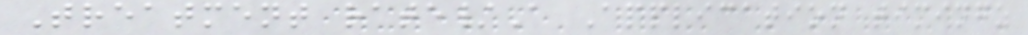Treatment rate/A Application timingz
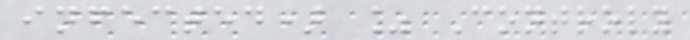infected) % Controly
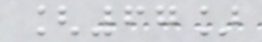[67]
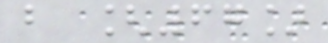b [67]
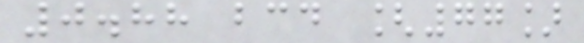0.88 bcd [77]
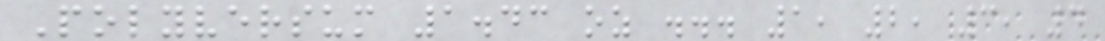Polyversum 1.43 oz ... 1, 2, 3, 4
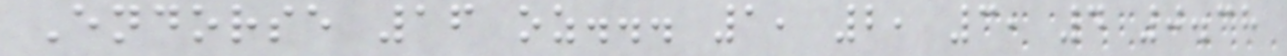Endorse 16 oz... 1, 2, 3, 4 0.38
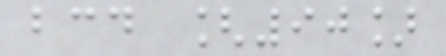bcd [90]
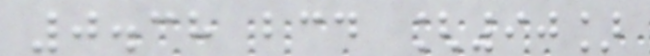0.38 bcd [90]
